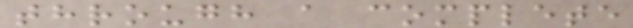through a complete
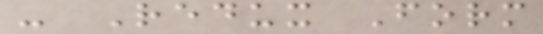- Redux Form
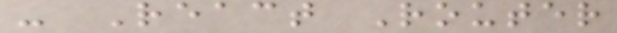- React Router
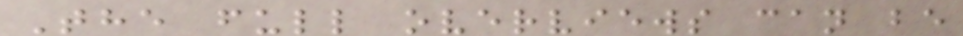The full overviews can be
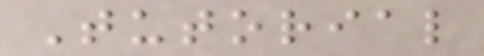Tutorial
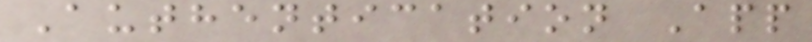Authentication App
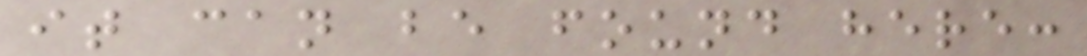it can be found here:
